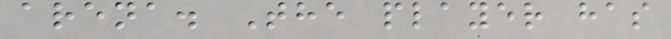arena. The player has
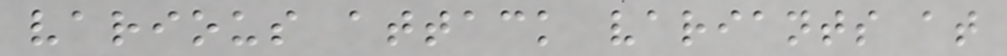various attack variants at
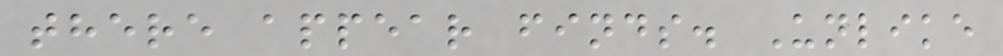there appear finds. Unlike
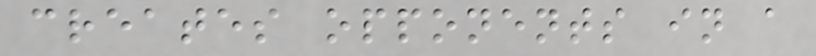creates opponents in a
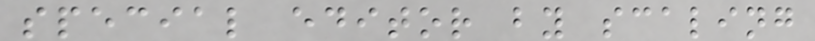special editor by scaling
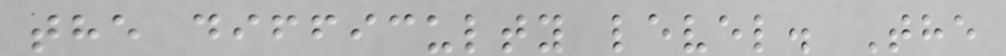the difficulty level. The
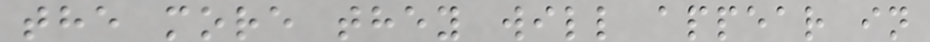the more they will appear in
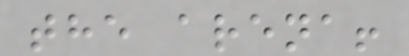the arena!
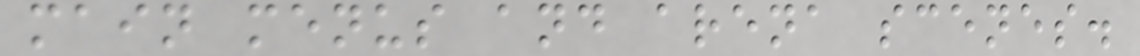main menus and arena scenes.
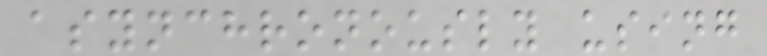asynchronously using
